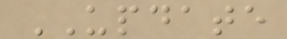UPDATE
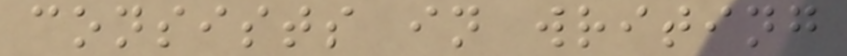consists in writing
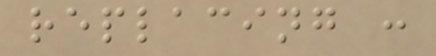replacing :
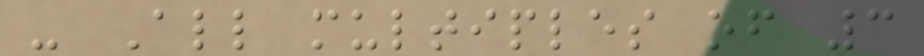- All multiples of 3
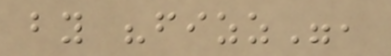by "fizz",
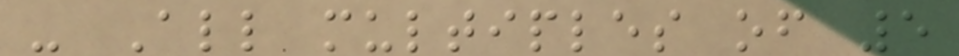- All multiples of 5
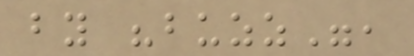by "buzz",
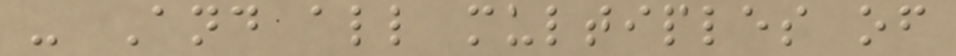- And all multiples of
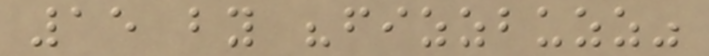15 by "fizzbuzz"
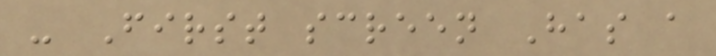- First screen Has a
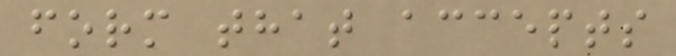form that accepts
